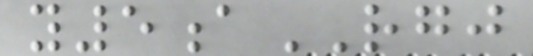y5aRGJ
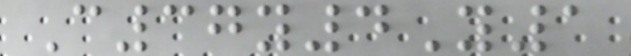C37y4Y1
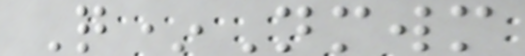Q*Nmwm
